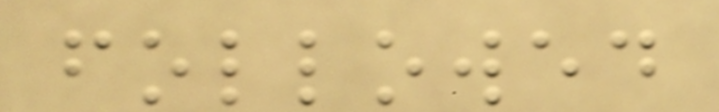followed
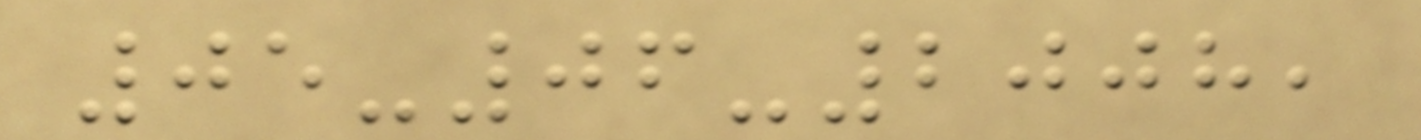05-06-2008,
